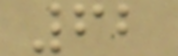62
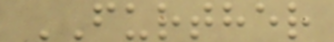FURTHER
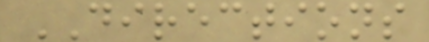DIRECTIONS
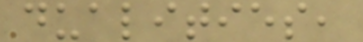dualities,
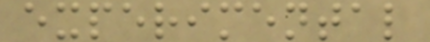experimental
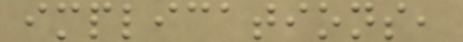implications,
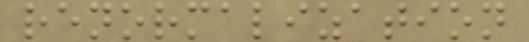renormalization
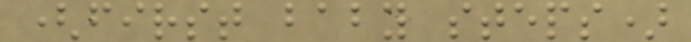(first baby steps)
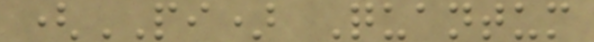(PI) Quantum
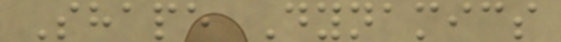Shape Dynamics
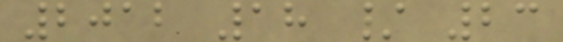2012 18 / 23
